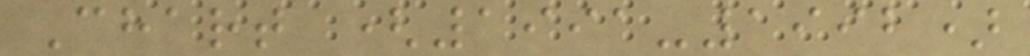Chart (1991-1992)
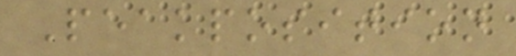Peakposition
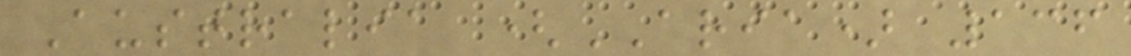Australia (ARIA) 136
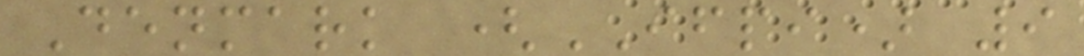Denmark (IFPI) 9
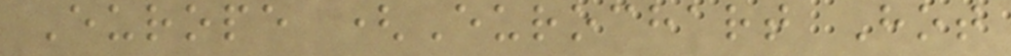Europe (Eurochart Hot
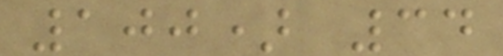100) 34
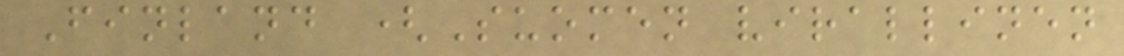Finland (Suomen virallinen
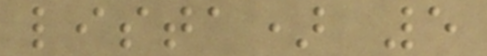lista) 5
